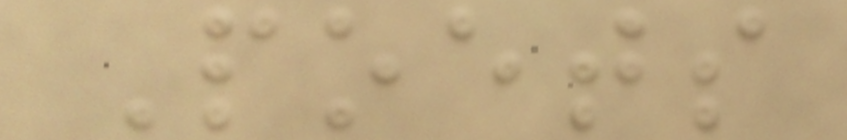Poets
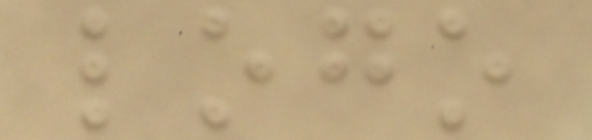logo
